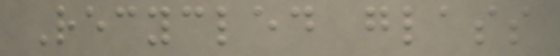Recycled glass
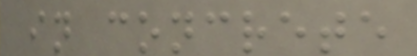in concrete
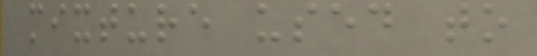mixture used to
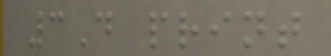3D print
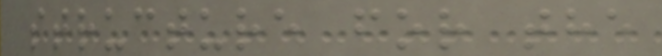structure for the
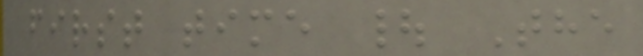first time | The
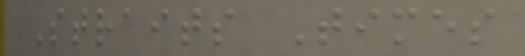Straits Times
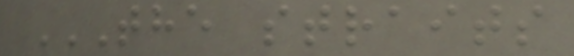THE STRAITS
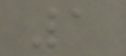1
